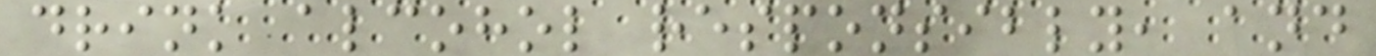drink alcohol responsibly, and
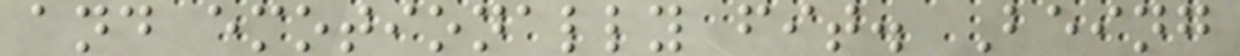and emotionally fit. Being
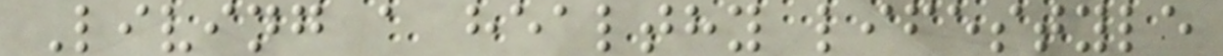Living a healthy lifestyle
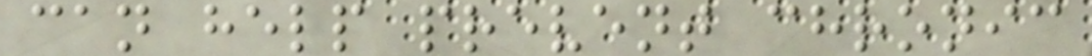can help prevent chronic
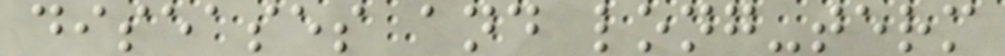diseases and long-term
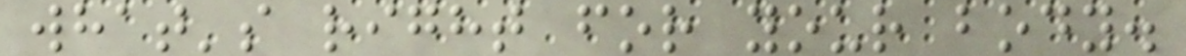what's right for your body.
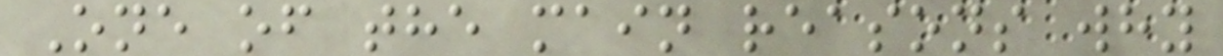One of the main reasons why
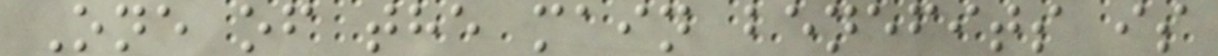One of the main benefits is
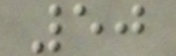50
